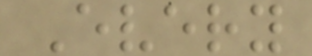Every
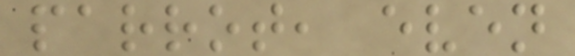parrot, even
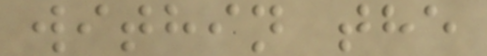within the
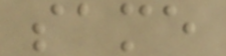same
